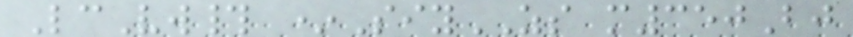LcVw# *SiyZS m350Bj
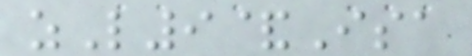zL9&Isa
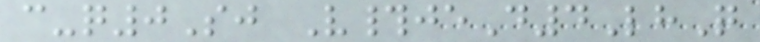c-q0Sj V#jeD4LhQ
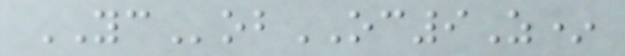YCobOC9Z*
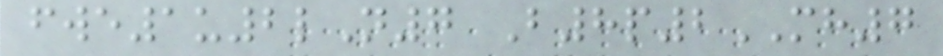fwe1u2lN7 B8p2MH7
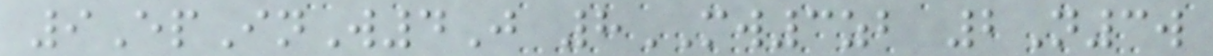9EpInW4J 8MW3zb 2N3w
